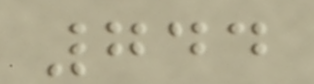744
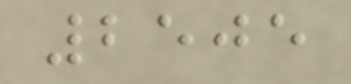2505
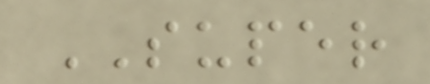SUPER
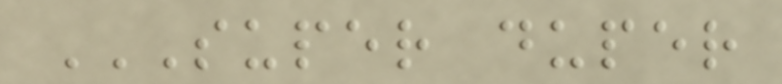SUPER DUPER
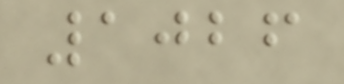1026
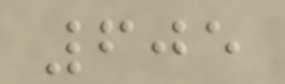605
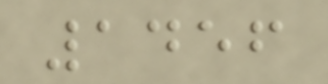1456
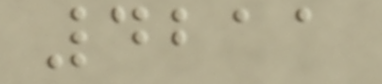4211
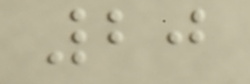20
